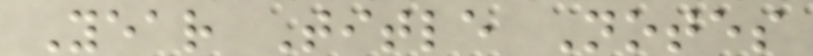Year Title Notes
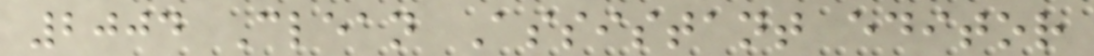2004 Clean Assistant editor
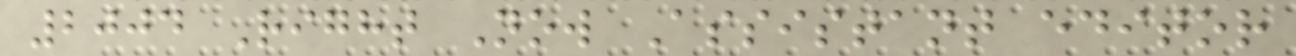2004 Right Now Assistant editor
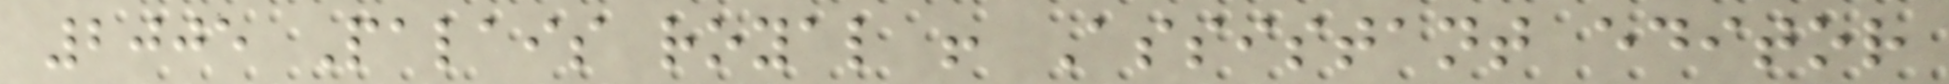2005 Palais royal ! Assistant editor
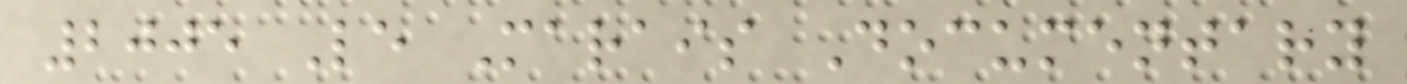2005 Le Marais Documentary
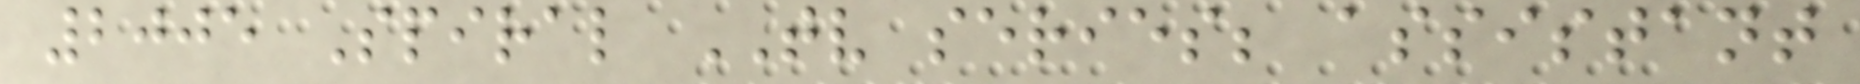2005 Spiral TV series; assistant
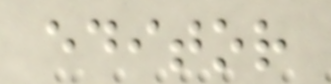editor
